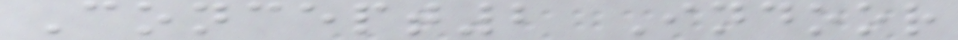Concept2 Indoor
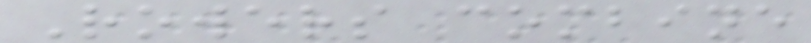Rowers combine
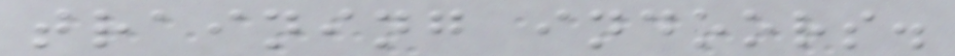training indoors.
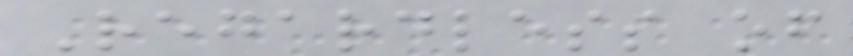Regardless of
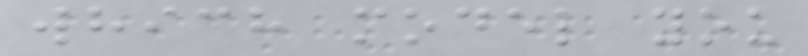which model you
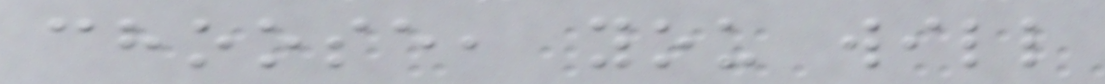choose, you will
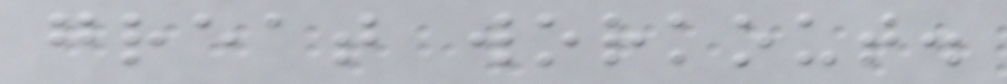great workout.
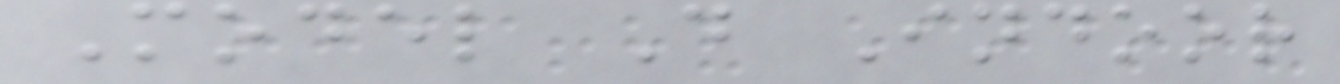Model D Indoor
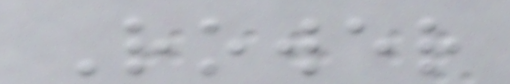Rower
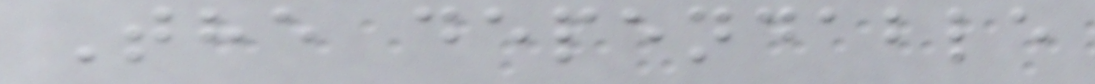The dependable
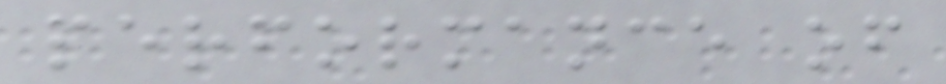performance of
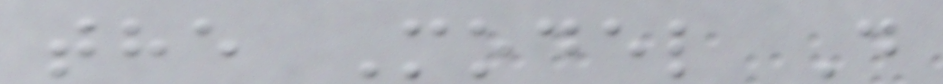the Model D
